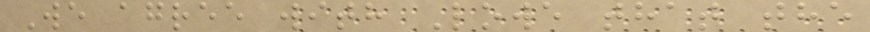We agree with Lowe that the
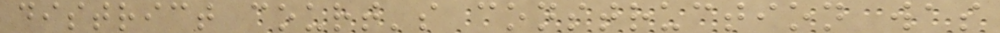district court's construction was
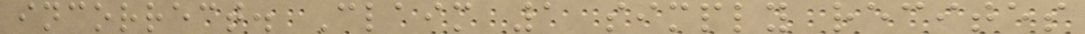incorrect. Claim 1 simply recites
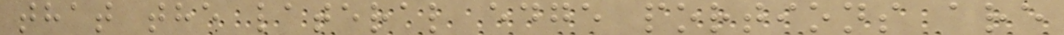that the lateral edge portions are
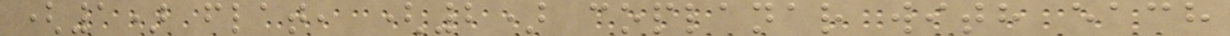(1) flat, (2) coplanar with each
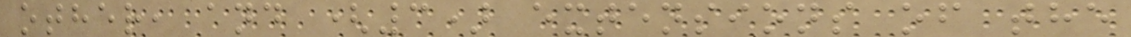other, and (3) extensions of the
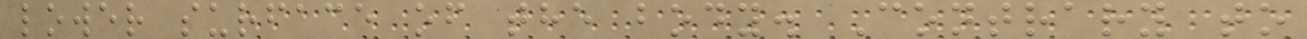lower surface of the body. Contrary to
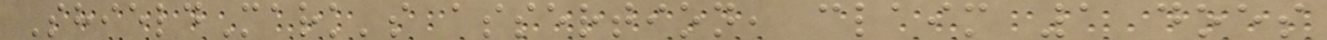ShieldMark's assertion, claim 1 does
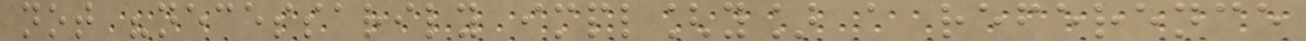not "necessarily impl[y] a reference
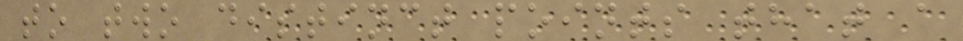to two distinct points that a
